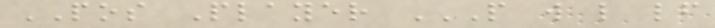POS Player P W L LF
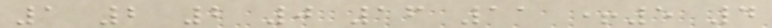1 2 2 0 16 11 +5 4
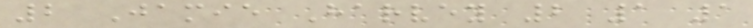2 Jamie Harvey 2 1 1
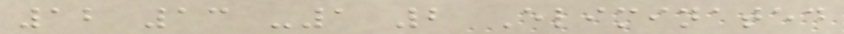12 13 -1 2 Eliminated
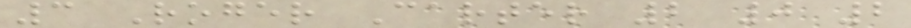3 Roger Carter 2 0 2
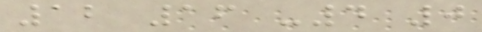12 16 -4 0
